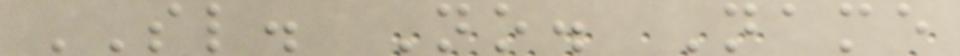SL. No. Name
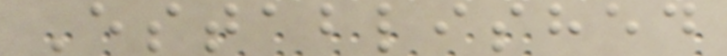Established
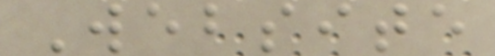Website
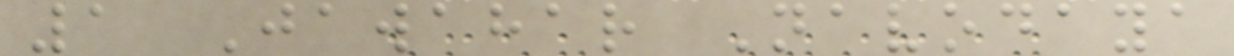1 Jawahar Navodaya
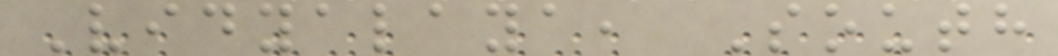Vidyalaya, South
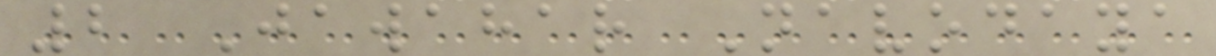2 Jawahar Navodaya
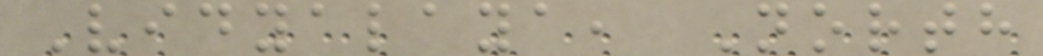Vidyalaya, North
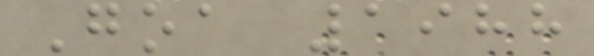Goa 1988
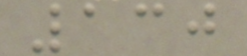130
